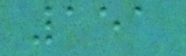151
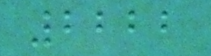2222
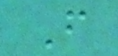F
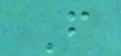F
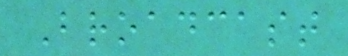Broadcast
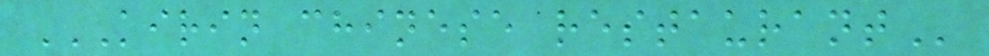KIRIN CHINESE RESTAURANT
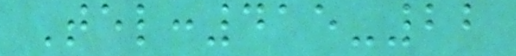Tel:415-22
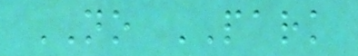NO PARK
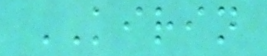KIRIN
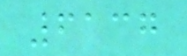6137
